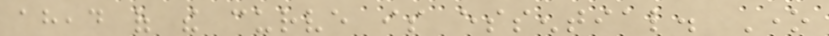ahead of the curve is essential. One
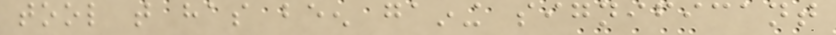tool that has been gaining significant
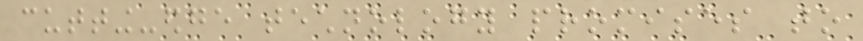cutting-edge technology promises to
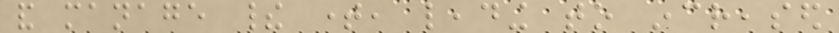and manage their time, leading to increased
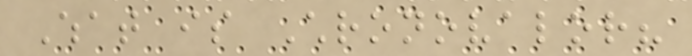What is Chronovalor?
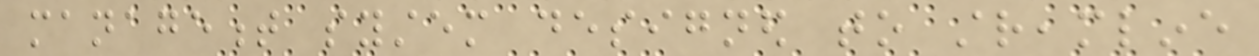management system designed to streamline
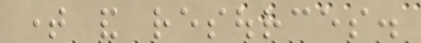time and resources.
